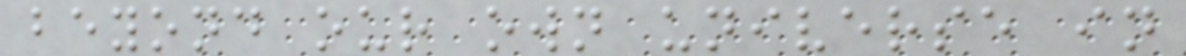beyond our own universe in
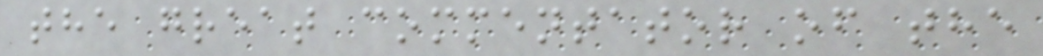the great commentator of the
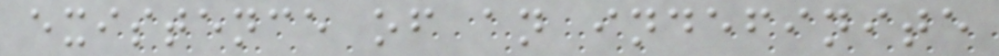existence of an indefinite
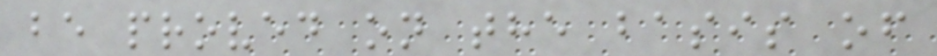be proved on the basis of
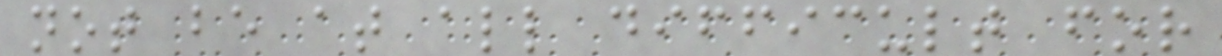not be at all difficult for
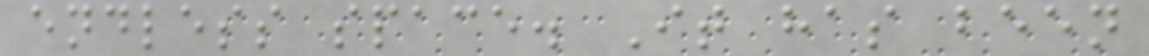endless space. It has been
